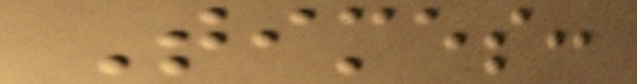Times:
